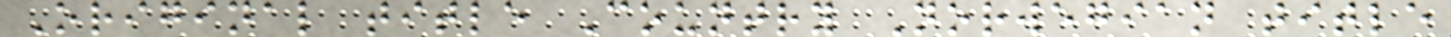Original title Country Norwegian title
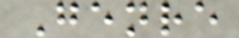Genre
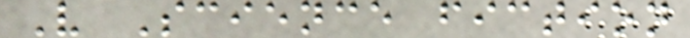V Science fiction
